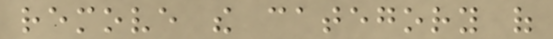remove the category of
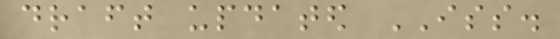draft updated ISS.
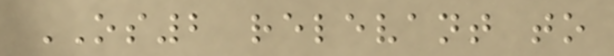OS2 relevant to
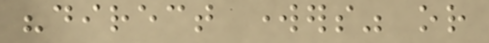"direct workers" or
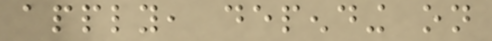apply, depending on
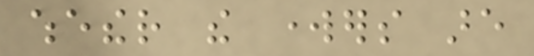whether the workers are
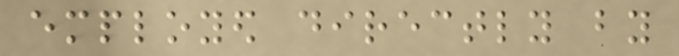employed directly by
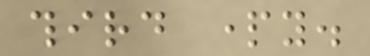third party.
